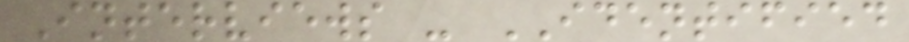Interviews - IDENTIFIED
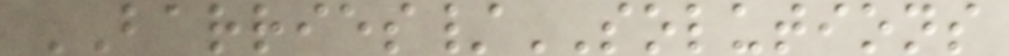BARRIES/SOLUTIONS
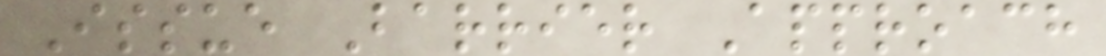Issue Barrier Approach
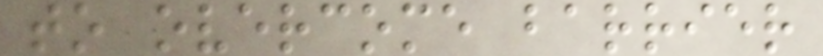to overcome barrier
